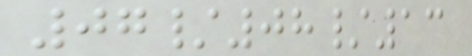07/08/13
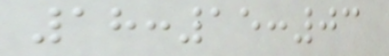18:15:03
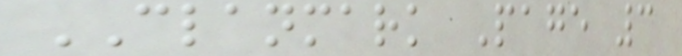CLANMARK Page 3
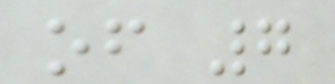of 7
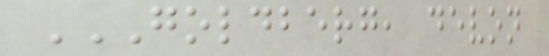GOLDBERG, DEVON
